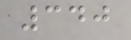340
